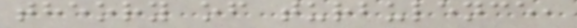theory of turbulence,
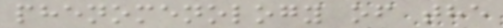phenomenology of the
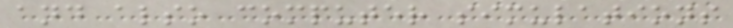and also computer simulations
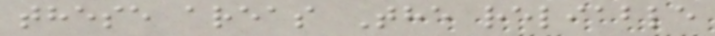these areas The reliable
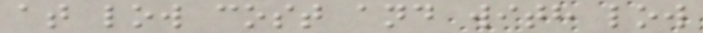at low cost and with low
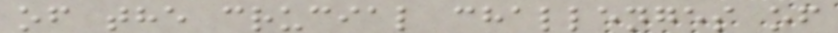of the crucial challenges of
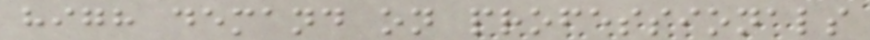high demand on professionals
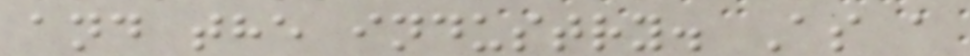and the industry. As a
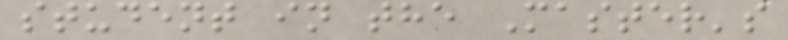student in the Master's
